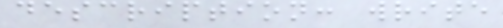description: write
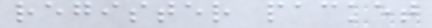register packet
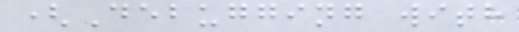(Debugging with
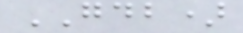GDB)
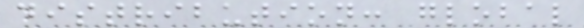distribution: global
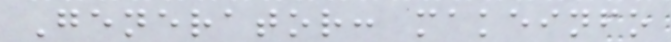Generator: makeinfo
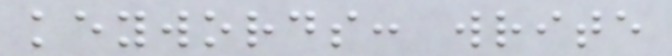keywords: write
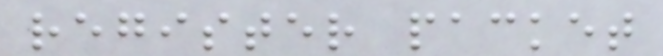register packet
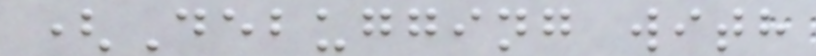(Debugging with
